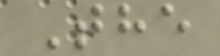The
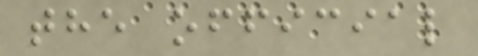the official
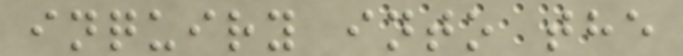inquiry into the
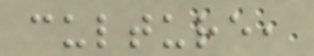culture,
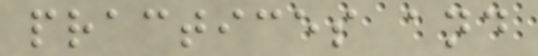practices and
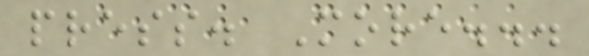press. More...
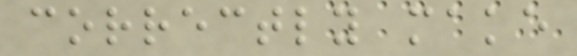correctly make
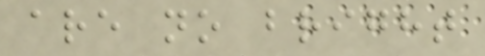are no bright
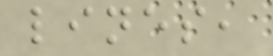lines,
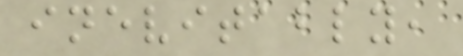inevitably,
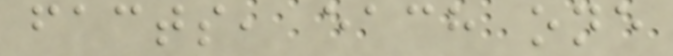facts, each one
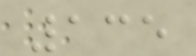135
